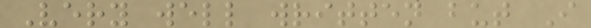Very well written but I
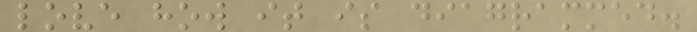love how it is diagrammed.
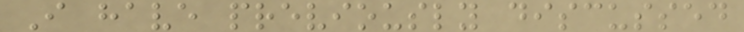I have previously discussed
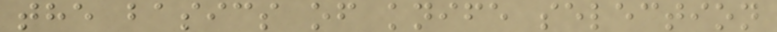the basics of knife selection
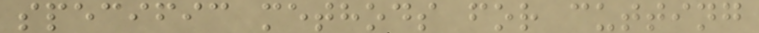specific methods for cutting
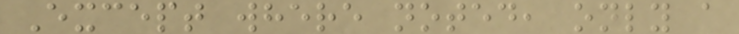Except where noted, only a
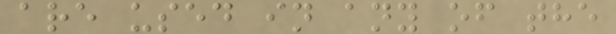are used in any of the
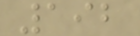192
